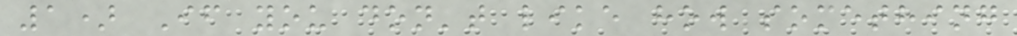1) If you don't like how something
